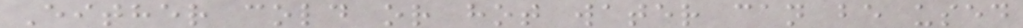Either cold or hot water can be used
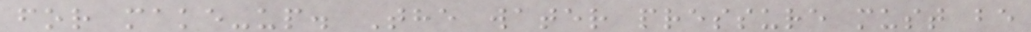for make-up. The water pressure must be
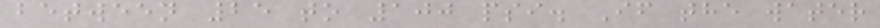between 25 to 100 psi. If the water
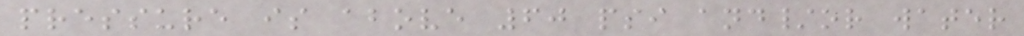pressure is above 60 psi and/or water
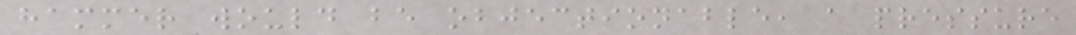hammer would be objectionable, a pressure
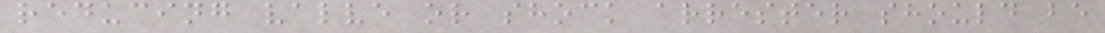reducing valve or shock arrester should be
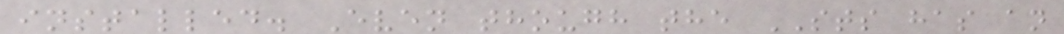installed. Even though the STS has an
